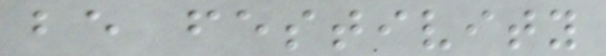be festivity
